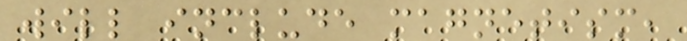will include magnetism,
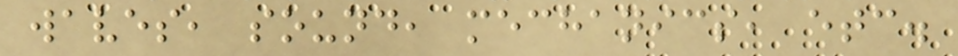waves, sound, mechanics, etc.
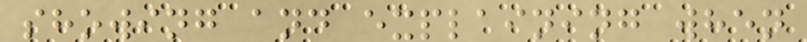showing and explaining when
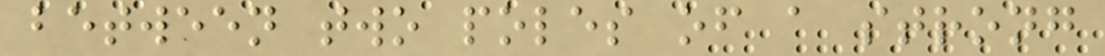between two poles of a strong
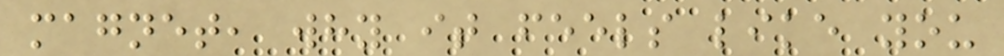magnet, why it feels like you
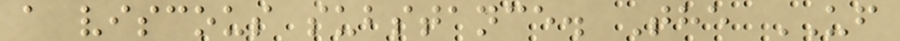a viscous substance. The UF
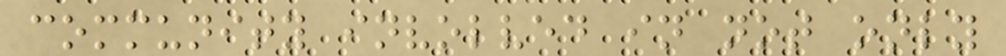community involved in not only
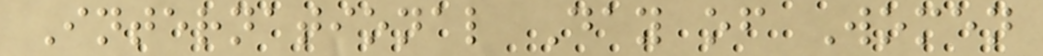International Day of Women
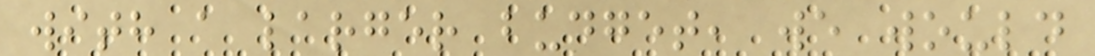with a larger budget, we would
